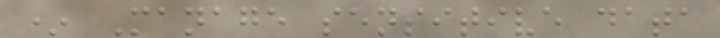* Manage sensitive data
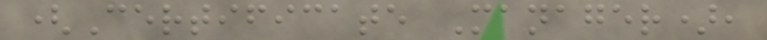(Certificate Manager),
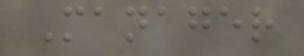Manager
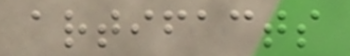artifacts
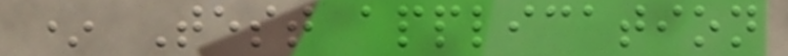* Test application
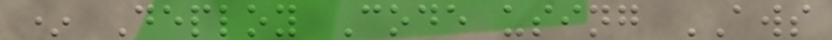* Deploy Code using AWS
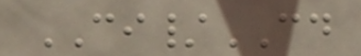CI/CD
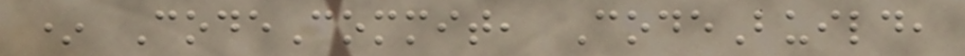* CodeCommit, CodeBuild,
